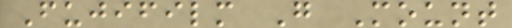Fujifilm G Mount
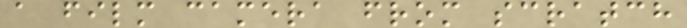a film camera from scratch
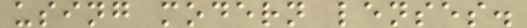using modern lenses.
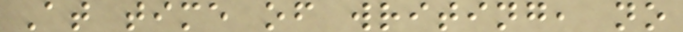At time of writing, no
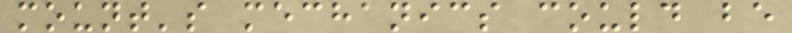mount's mechanics could be
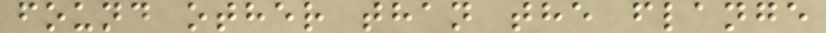found other than the flange
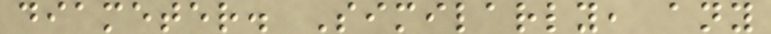diameter. Similarly, any
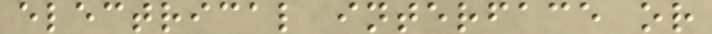electrical interface or
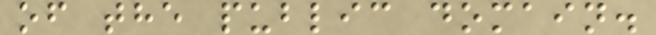of the public domain.
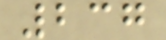237
